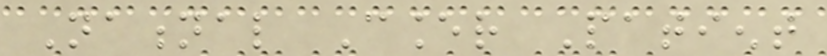National Cancer Patient
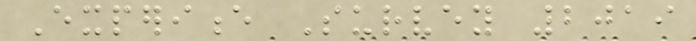Experience Survey 2019
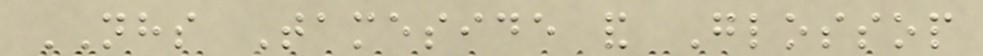NHS Tameside and Glossop
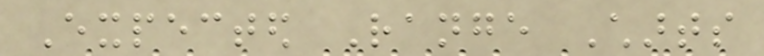Expected Range Charts
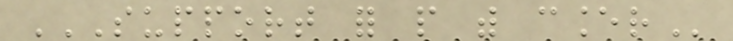SUPPORT FOR PEOPLE WITH CANCER
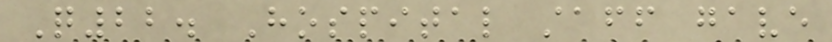Q22. Hospital staff gave
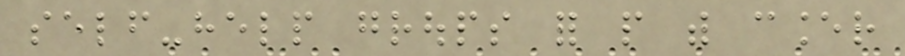self-help groups for people with cancer
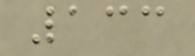133
